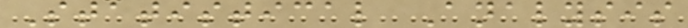Statistical Analysis
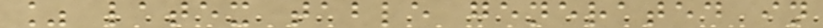% latex table generated in
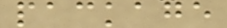package
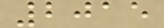2015
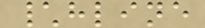\hline
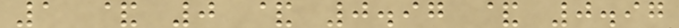1 & 0 & 0.97 & 0.97
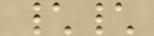\\
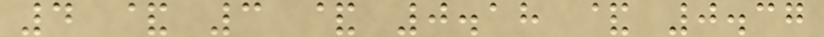4 & 3 & 0.18 & 0.37
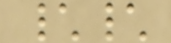\\
